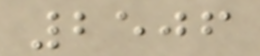2506
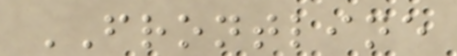FRONTLINE
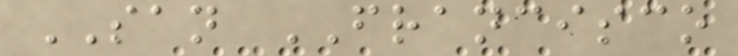SAN FRANCISCO
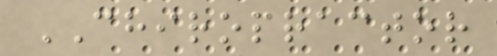CHIROPRACTOR
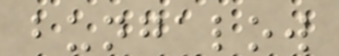bungalow
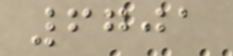6701
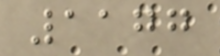1177
